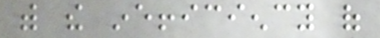with the inefficiency of
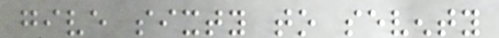give sixty to seventy
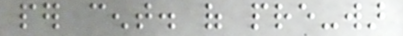per cent. of pre-war
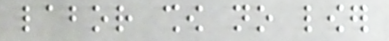labor show no lower
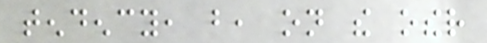tendency, but, on the other
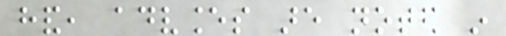hand, advances are noted in
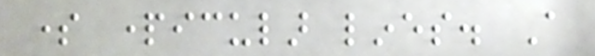some particular lines. A
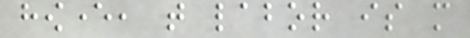however, that labor is more
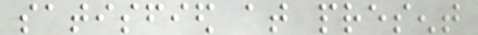satisfied at present
